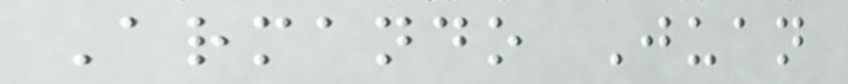Armando Juan
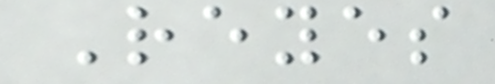Reyes
